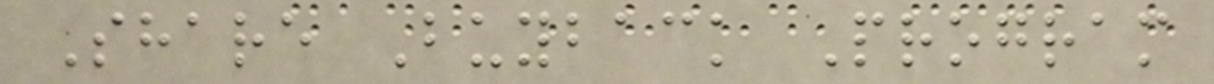Share Buyback Program
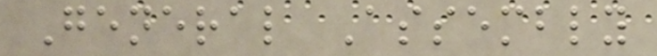General Assembly
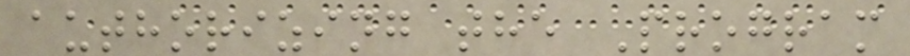authorizing the Program
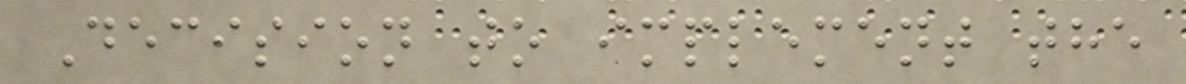Decision to implement the
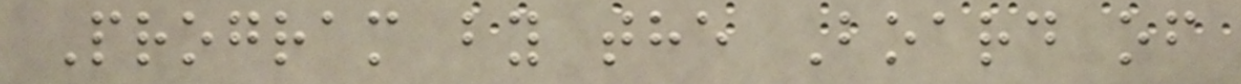Program by the Board of
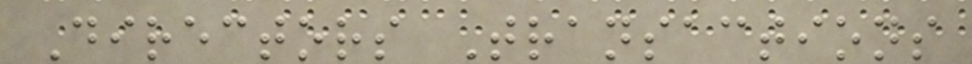Directors Transactions
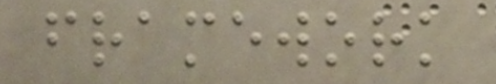framework
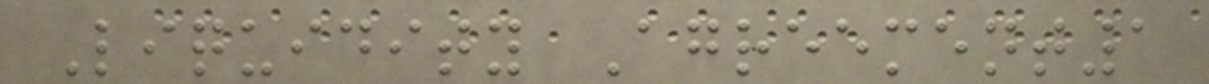Liquidity Agreement1
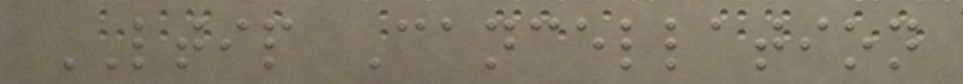LTIP Cancellation
